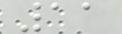11
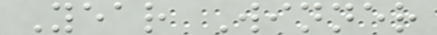Year Winner
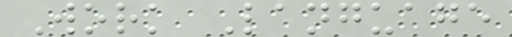Work Language
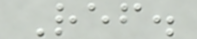Ref.
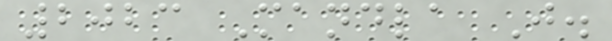2023 Mandla J.
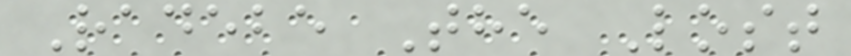Radebe The Lost
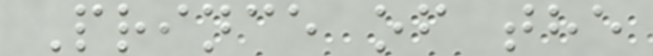Prince of the
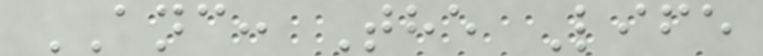ANC: The Life
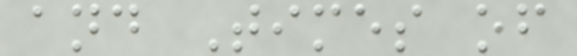and Times of
